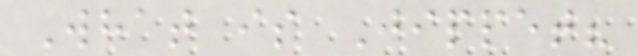What is Jippet?
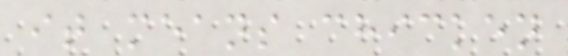it means chicken
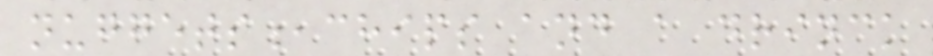nuggets,chips and a drinck
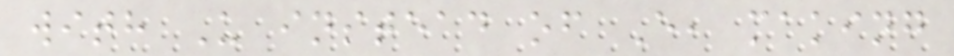with U instead of E, making
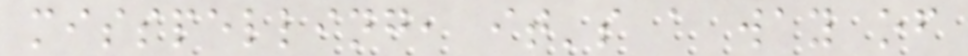misspelling, it's a way of
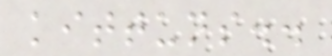kittuns..
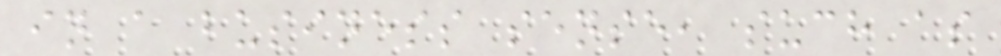in a business sense, such as
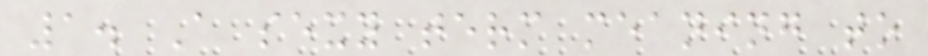1. A sexy term meaning to
